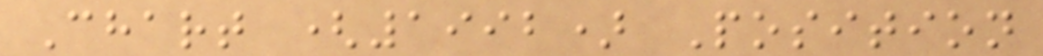Chart (1992) Position
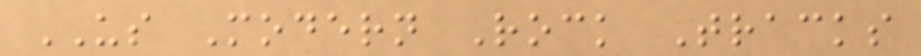US Modern Rock Tracks
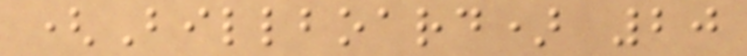(Billboard) 20
